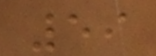59
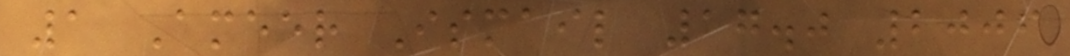1 Ameer Ismail 17.0 2006
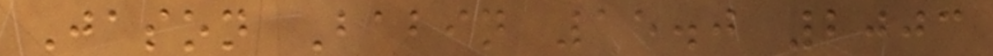Jason Babin 15.0 2003
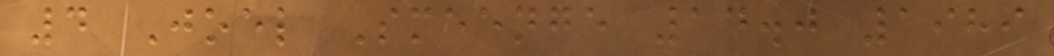4 Joel Smeenge 14.0 1989
